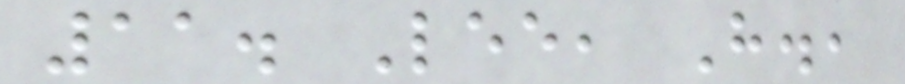11. Lee, H.,
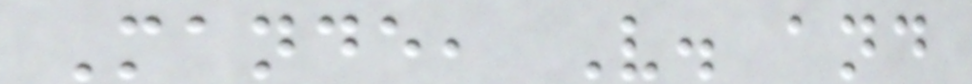Mande, V. and
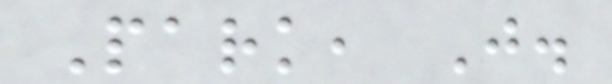Park, J.
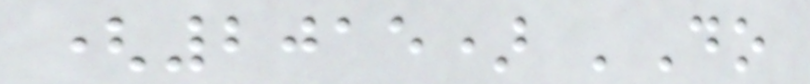(2015) 'Do
